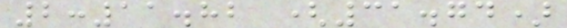2:11.82 (31.74)
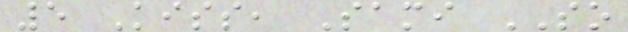5 Kiss, Sami SO
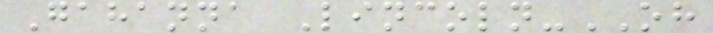Gahanna Lincoln-OH
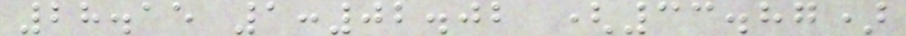28.15 1:02.02 (33.87)
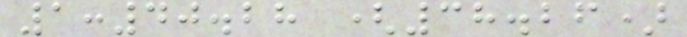1:40.28 (38.26)
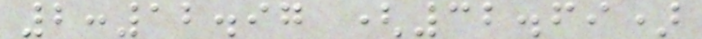2:12.97 (32.69)
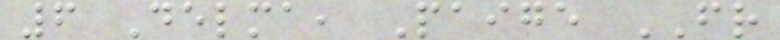6 Delma, Paige FR
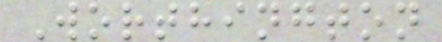Worthington
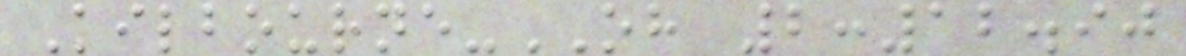Kilbourne-OH 2:12.90
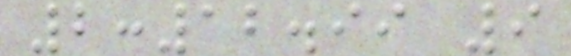2:12.99 9
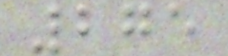275
